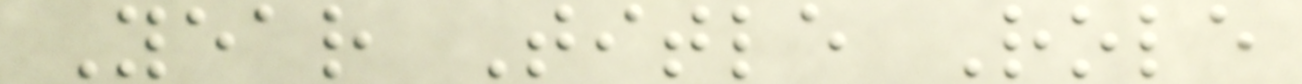Year Title Role
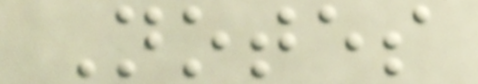Notes
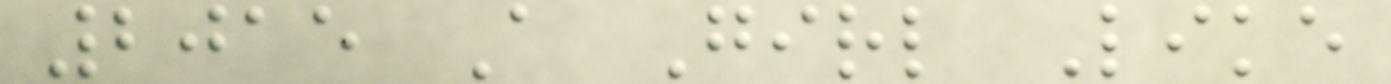2015 A Girl Like
